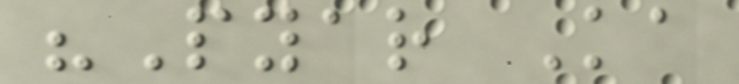"Pyar Ka
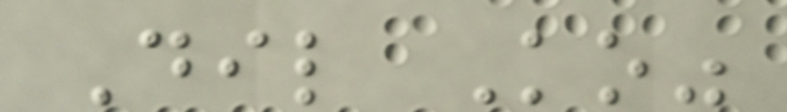Dil Ko"
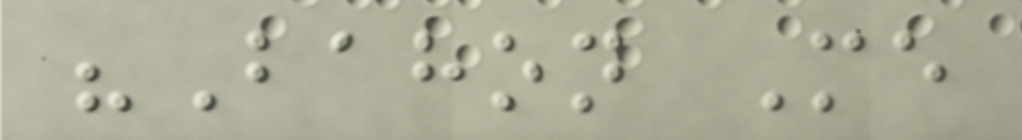"Bahon Me
